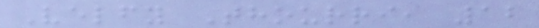Velfy Thourri, 12
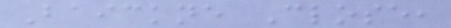Baickne Close,
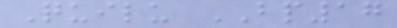Quilu BP17
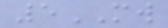5MW
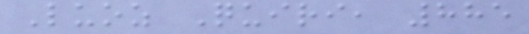Luoz Quiri, 885
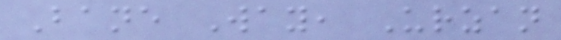Bane Way, Urzan
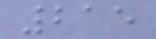215
